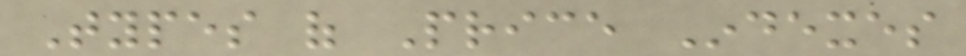Types of Price Indexes
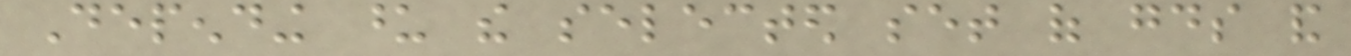Depending upon the selected set of goods and
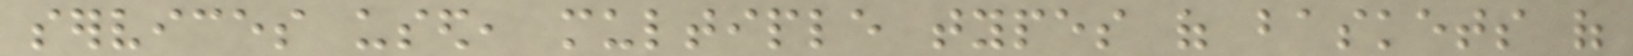services used, multiple types of baskets of
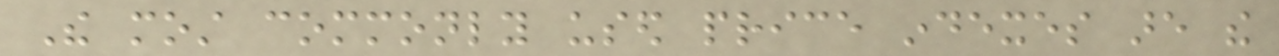The most commonly used price indexes are the
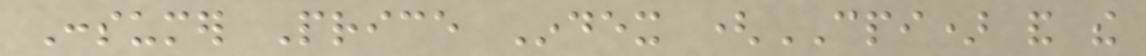Consumer Price Index (CPI) and the
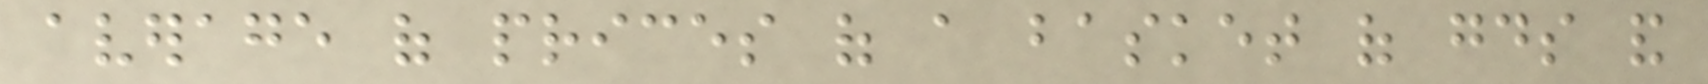average of prices of a basket of goods and
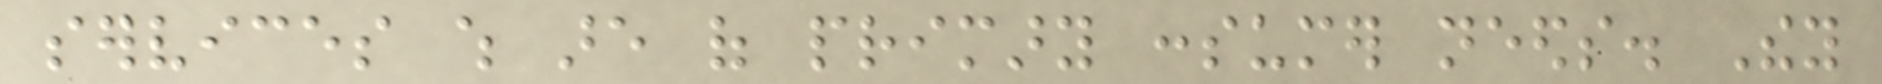services which are of primary consumer needs. They
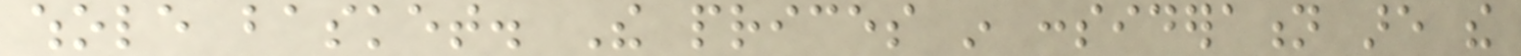whole basket. The prices in consideration are the
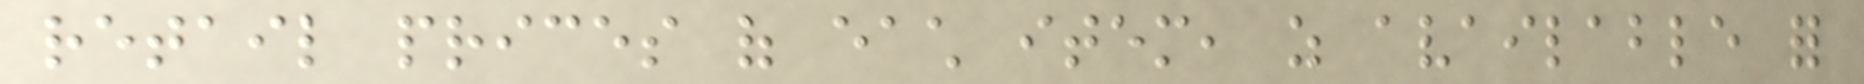retail prices of each item, as available for
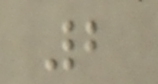2
